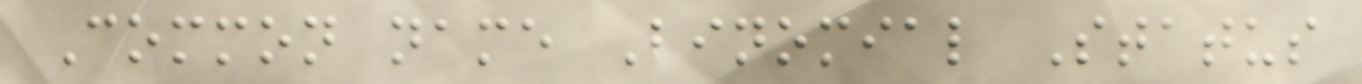Common name Binomial Status
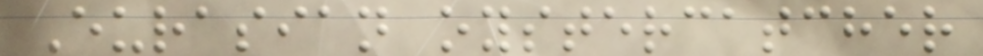Eurasian oystercatcher
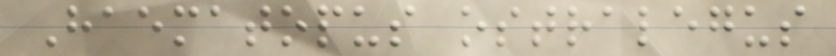Haematopus ostralegus
